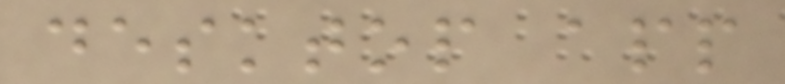desktop app
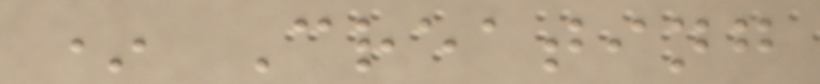* Creating
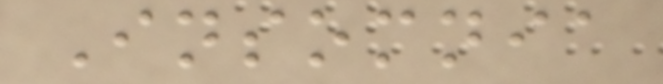Insomnia
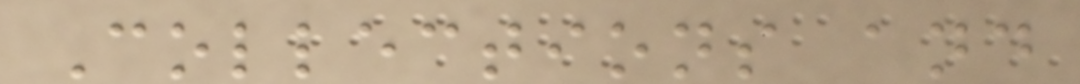Collections and
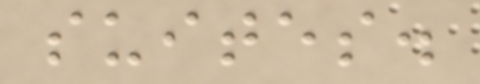suites.
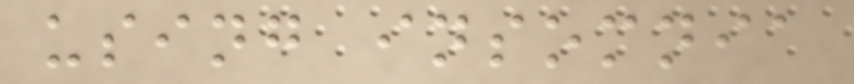using insomnia
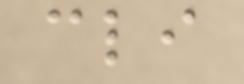cli
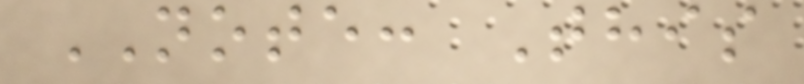NOTE: This
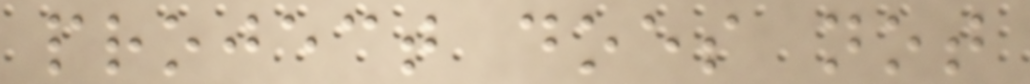project does not
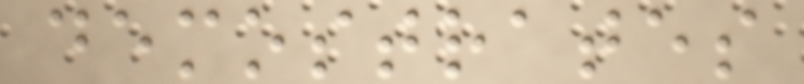demostrates
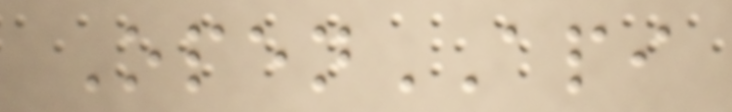OpenAPI
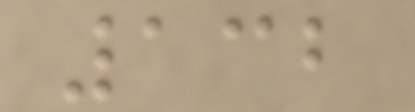132
